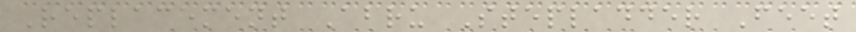Replacement Abru Stepladder Feet
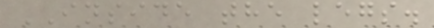INSIDE the legs.
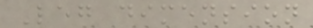Leg dimension
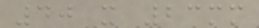40 x 23mm
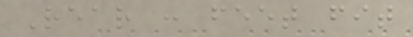Rear : feet fit
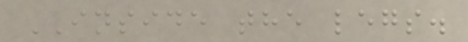INSIDE the legs.
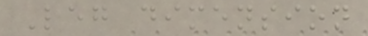Leg dimension
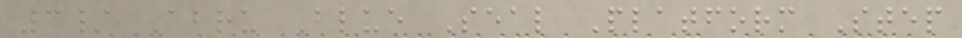3/ Abru Blue Seal Platform Step
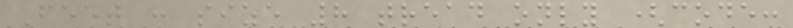Feet : size 8 tread only (code:
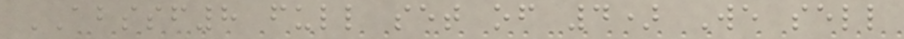ABSSF8 full set of 4) We sell
